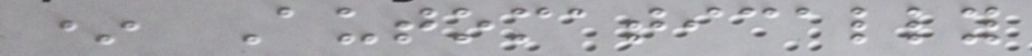* Automatically
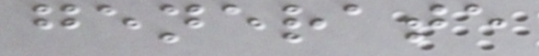generate
